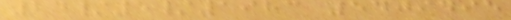24/5/1983 5409495
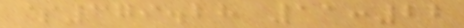$379.28 11:22
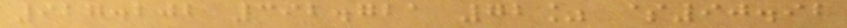927.202 392.721 72% $90.92
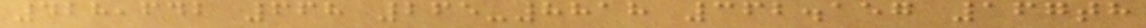428,642 668 265-8818 362.157 167th
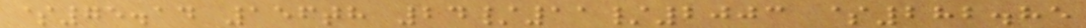$75.14 156th 24/11/2003 $282.85
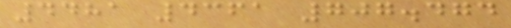4481 4361 707.474
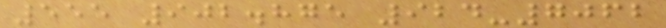555 902.875 924-7062
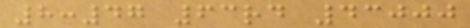8:47 63rd 43000
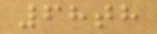68th
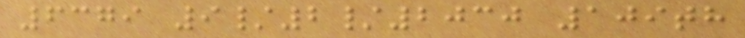6379 9/2/2030 109th
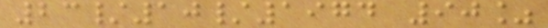23/10/1974 90%
